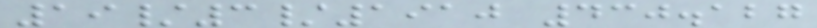19/3/1910 430.127
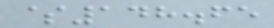$148.65
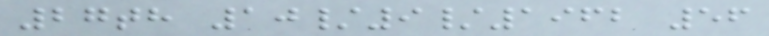27th 10/9/1962 56
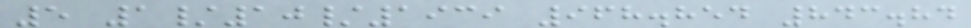5 1/10/1939 968.854 843.84
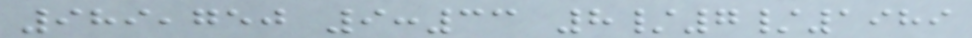989,750 9:33 8/7/1989
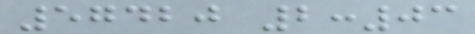57420 2:03
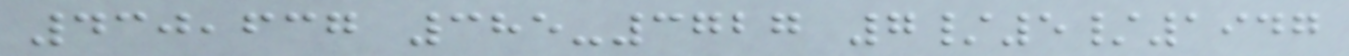430,637 385-3727 7/5/1947
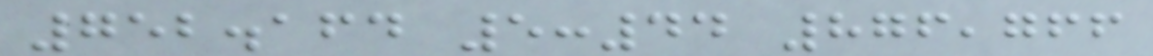752.164 5:44 876,766
